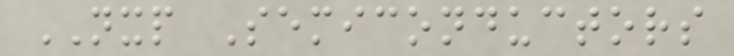NXP Semiconductors
